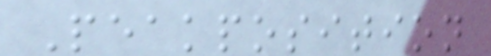Peakposition
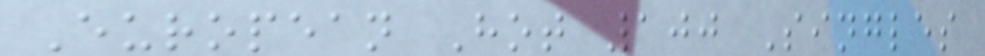European Hot 100 Singles
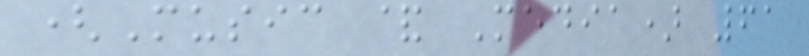(Music & Media) 61
